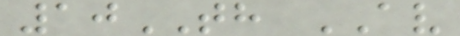10TH AV
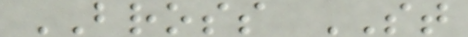BROSS ST
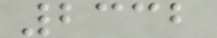2332
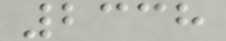2338
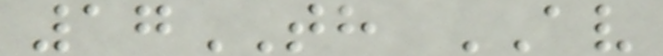17TH AV
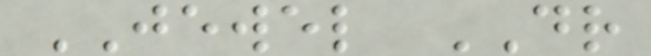JEWEL DR
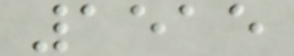1515
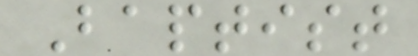Baptist
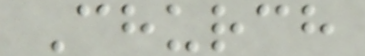Church
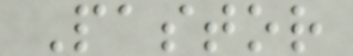Pastor
